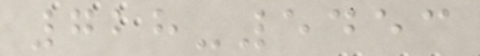728-5453
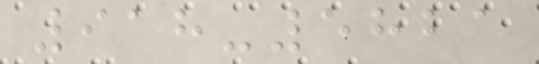918-5821
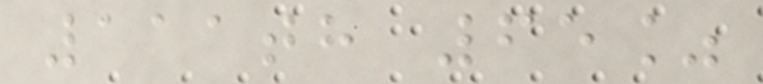111th 65%
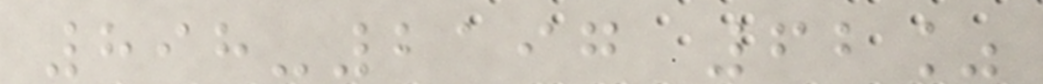898-2197 62%
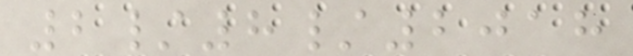2/8/2018
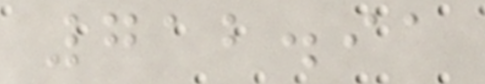712.91
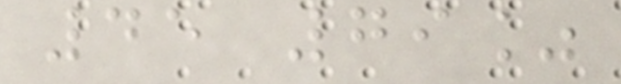45 79%
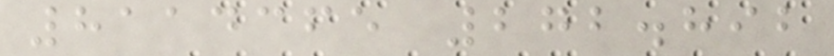8114365 272.892
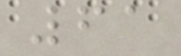61
